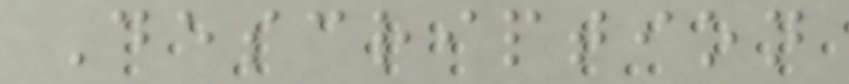Description
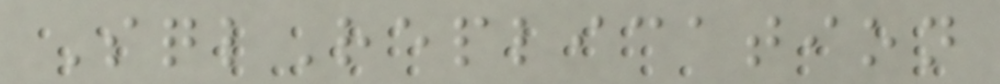SqlReplication
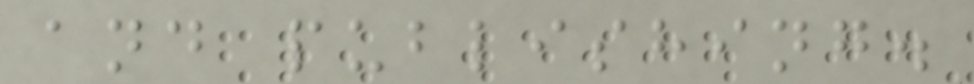and publishing.
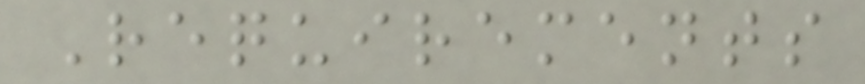Requirements
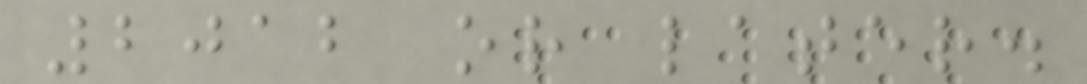2012 or later.
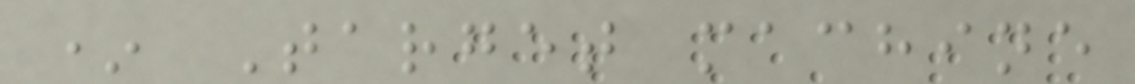* Target machine
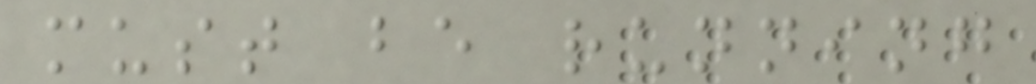must be running
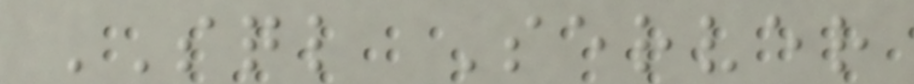SQL Server
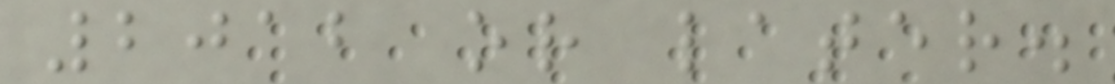2012 or later.
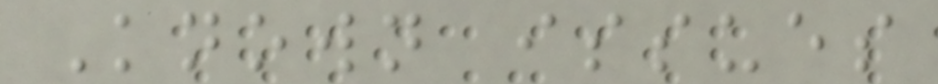Known issues
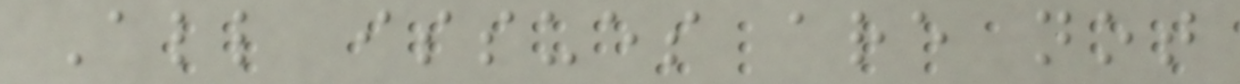All issues are not
